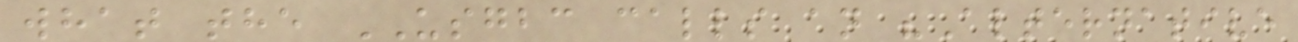what the USGBC calls an "Alternative
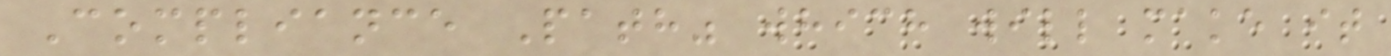Compliance Path" which will make it
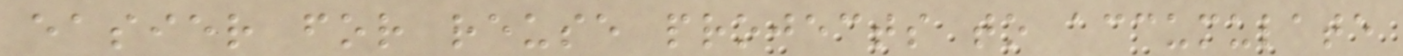easier for reuse projects to accumulate
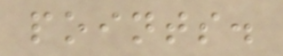points.
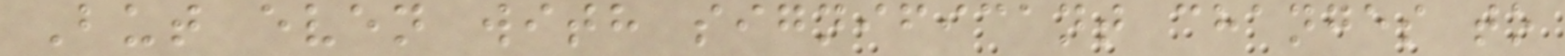But even with significant changes to
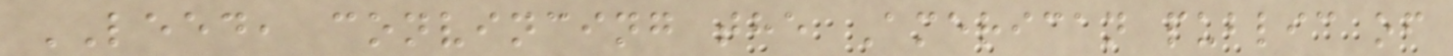LEED, convincing the American public of
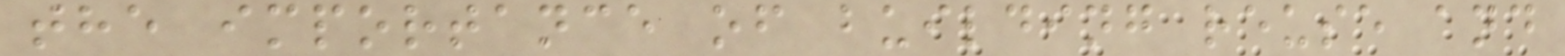the importance of building reuse and
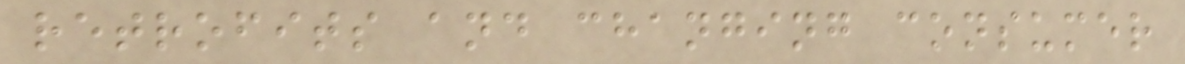retrofits and changing consumer
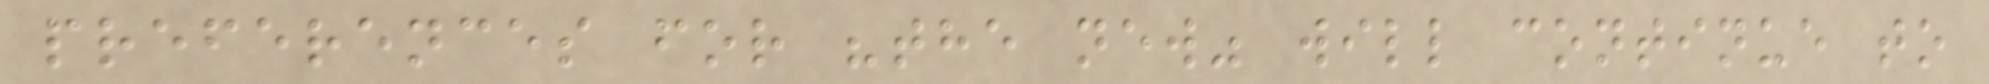preferences for "the new" will continue to
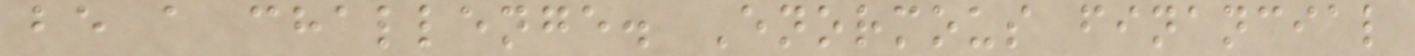be a challenge. Enormous financial
